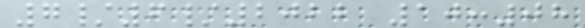7/6/2022 10:08
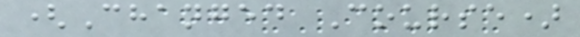(Changed Course)
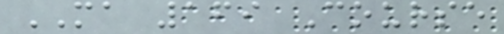MA 169 Course
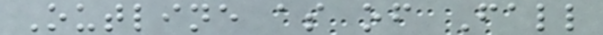Outline as of Fall
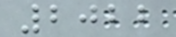2022
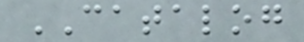CATALOG
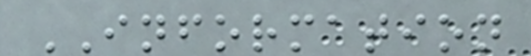INFORMATION
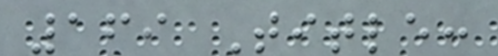169 Title:
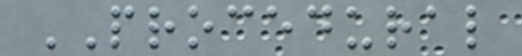PROCEDURAL
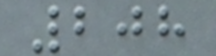208
